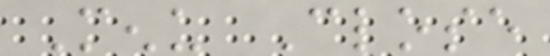Menu Close
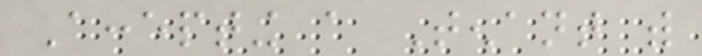Accepting a Tenant with
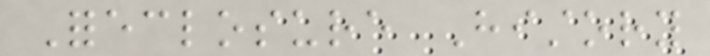Foreclosure History
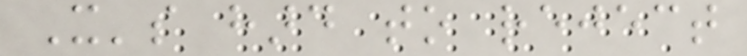It's hard to reject
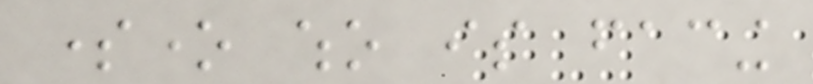someone who is facing
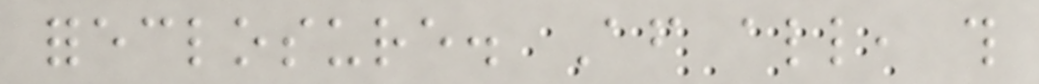foreclosure. After all, this
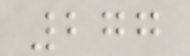277
